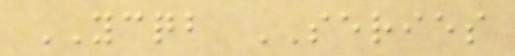YCQB SERIES
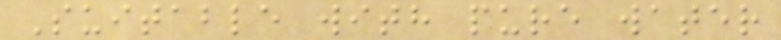Suitable with pure water
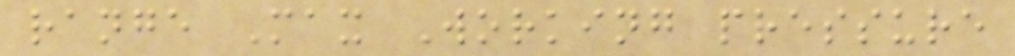range Max Working pressure
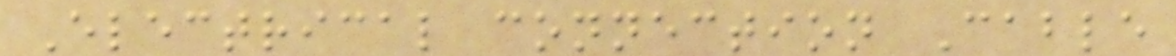Electrical connection Cable
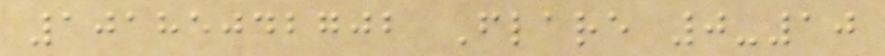10185042702 Flare 0-10
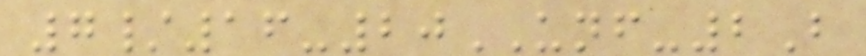7/16-20UNF-2B
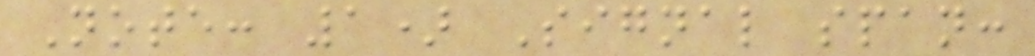Note: 1) Signal span:
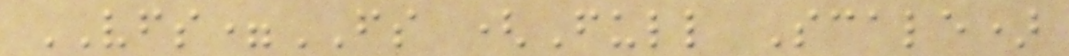VFS=FS (Full Scale)
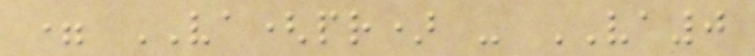= VA(pr) - VA0
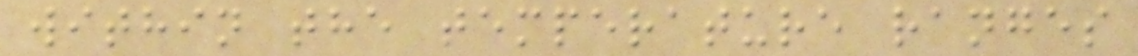within the temperature ranges
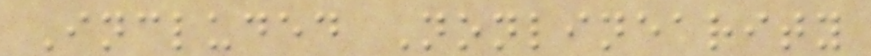Included Nonlinearity
